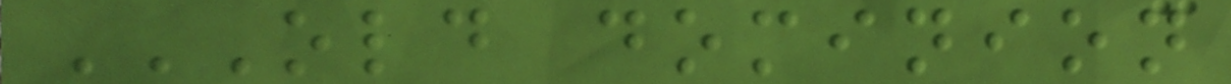OLD DOMINION
